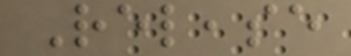Release
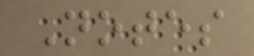Notes
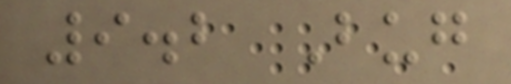9.2 Bug
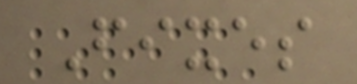Fixes
